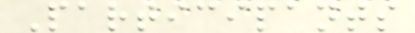Participants
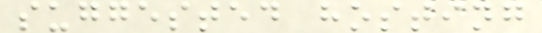suggested hosting
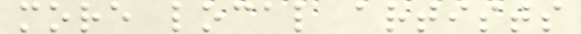more local artists
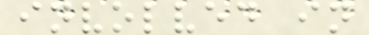involved in
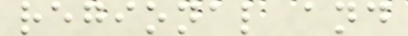regional and
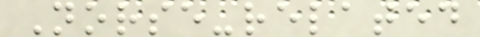Norse-related
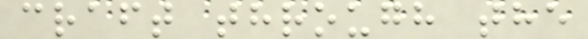craft through the
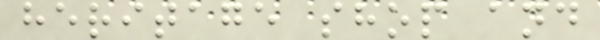heritage shop and
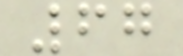67
